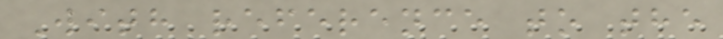With reference to the
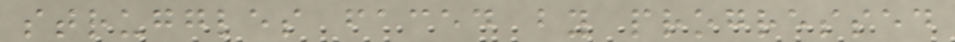struggles faced by progressed
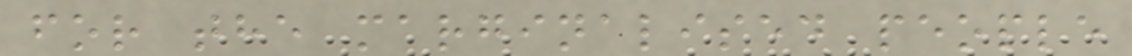for the marginalised people
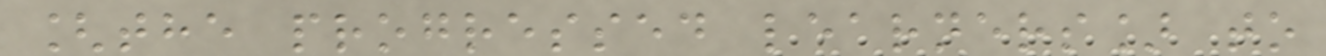[the progressed learners] to
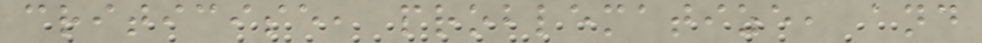criticise, problematize, and
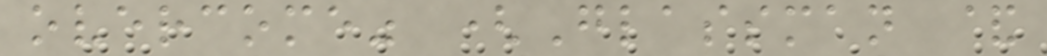overcome" (Glassman &
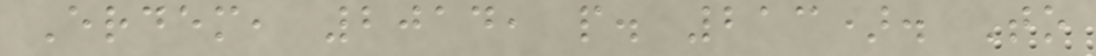Erdem, 2014, p. 213). To
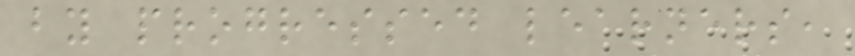by progressed learners,
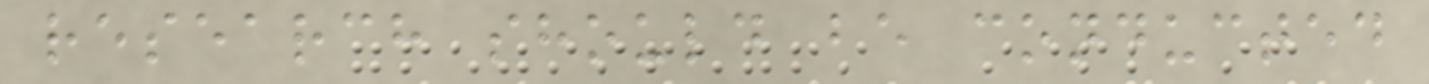research should be conducted
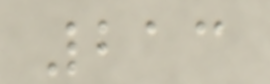213
